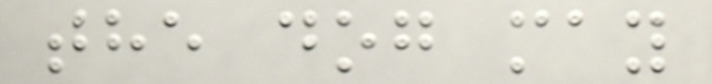the dog may
